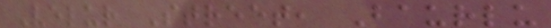Velur Street, Baurlu
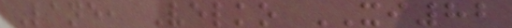Lane, Velko XI82
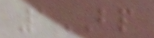1BP
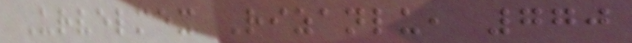Urvelmex Rizanlu, 770
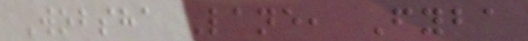Wobsha Lane, Fyba
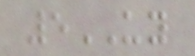5UY
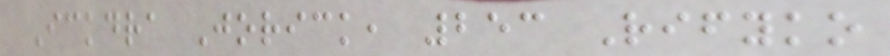Ickdra Jorick, 253 Rifyko
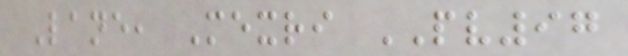Lane, Mexri PV97
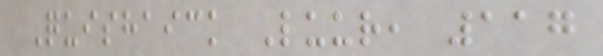Quishaick Luur, 117
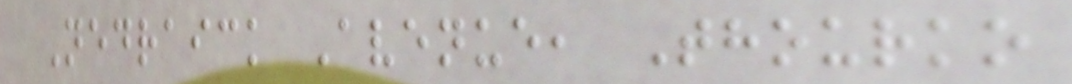Nedraick Avenue, Thourko
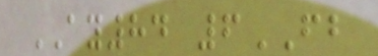AY84 6FB
